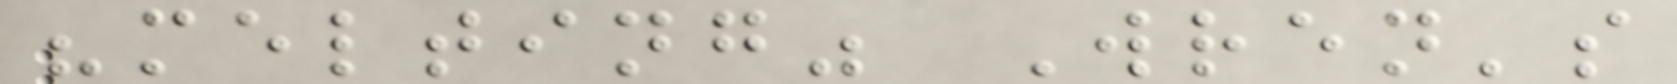"melting" Wren's
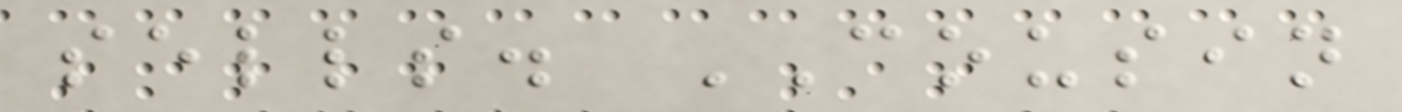sells. COUSIN
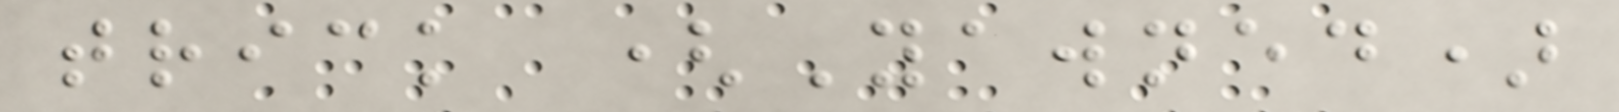trick (Yawned)
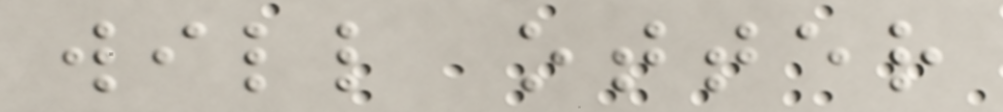will otter
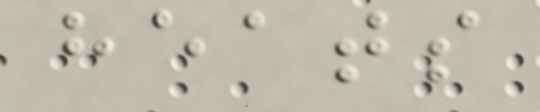heats
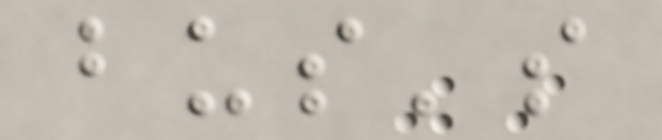bus's
